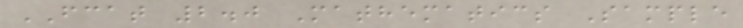FCAT 2.0 Mathematics Sample
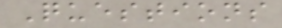Questions
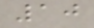10
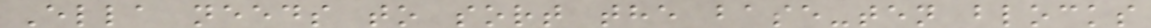Ella needs to sort the base-ten blocks
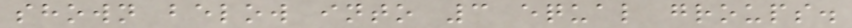shown below into 3 equal groups.
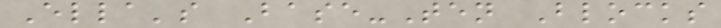Ella's Base-Ten Blocks
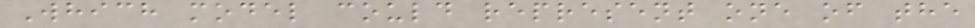Which model could represent one of the
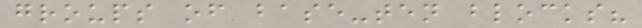groups of base-ten blocks?
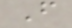F
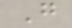G
